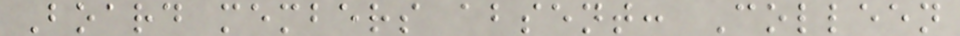Board members absent: Colleen
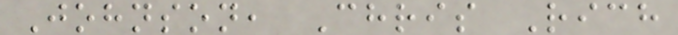Johnson, Chris Rich
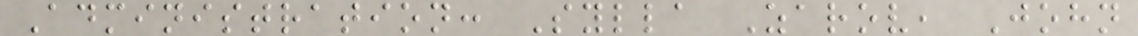Administration: Sylla Zarov, John
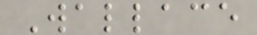Wallace
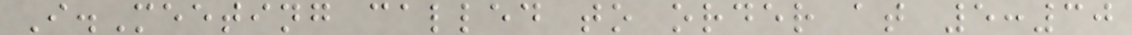I.Meeting called to order at 5:30
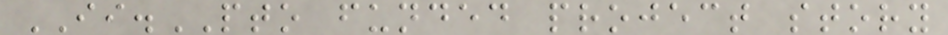II.PTO funded project story
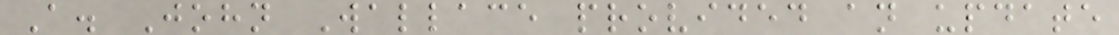A. John Wallace provided an update
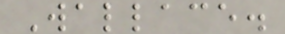Wallace.
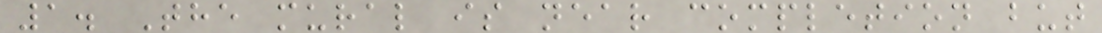1. The mural is near completion but
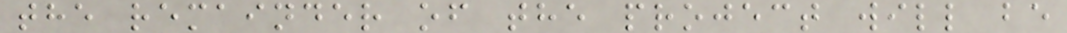the remainder of the project will be
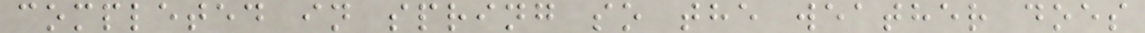completed in spring so the weather does
